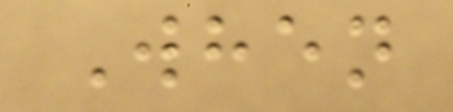When
